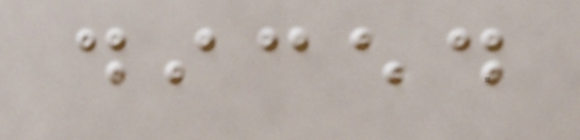diced
